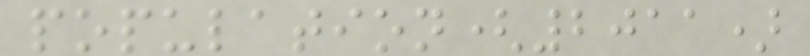population(2011)
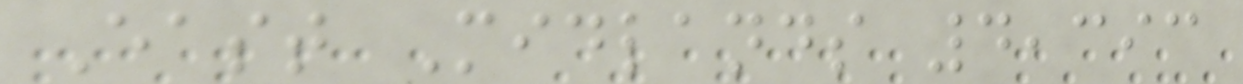East Midlands 4,393
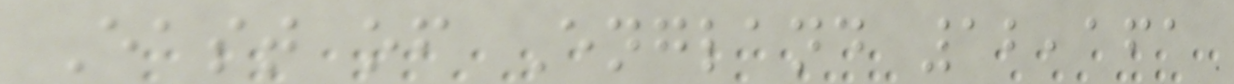East of England 12,161
